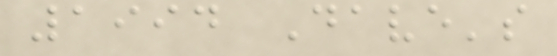1994 Dave's
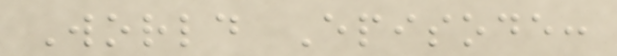World Episode:
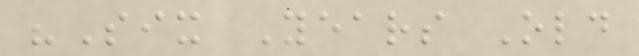"Six Years Old
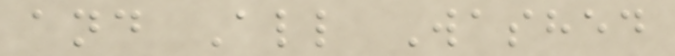and All Washed
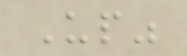Up"
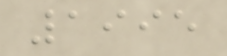1995
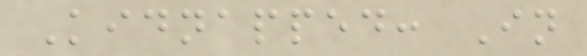Kidnapped: In
